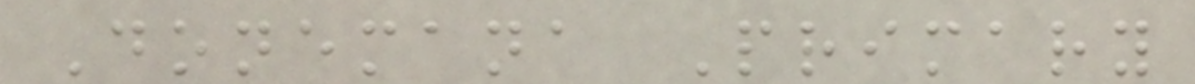Donemana Primary
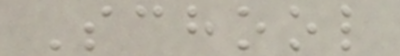School
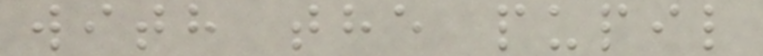with the pupil
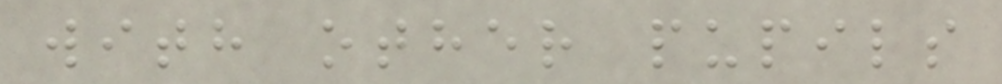with other pupils
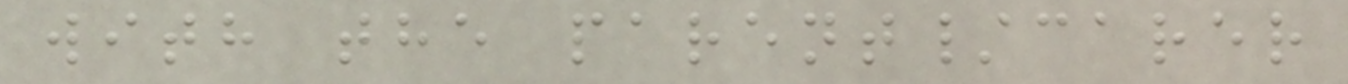with the parent/carer
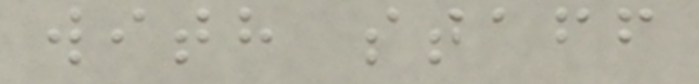with staff
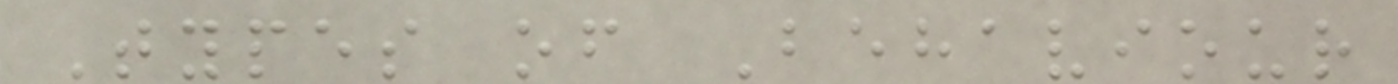Types of Behaviour
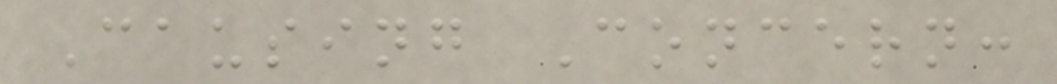Causing Concern:
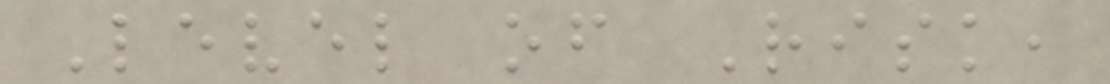Level of Risk,
